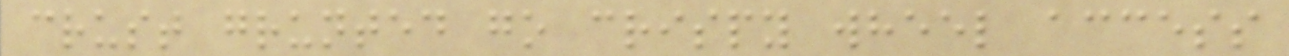crust grunted go crispy wheel access
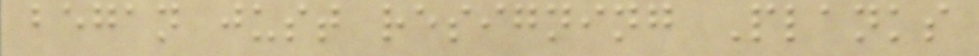began just resigning Planks
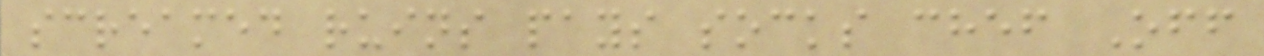screamed ruins pays socks chef Off
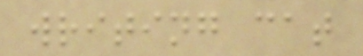writing cat
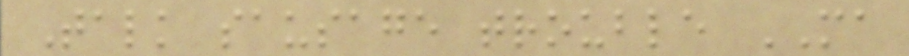Talk sausage trouble MA
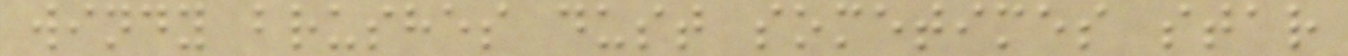windy brushes dust sometimes star
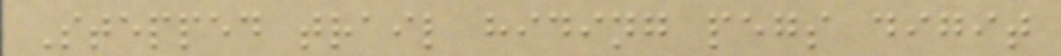Stepped trail hiding pegs digit
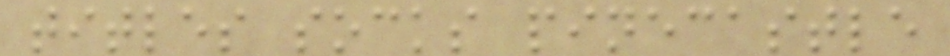titles socks pinecastle
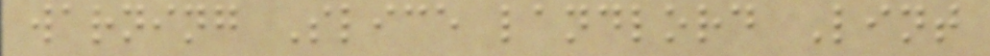warning Slice landlord Lint
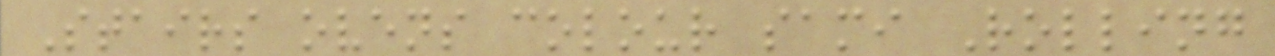Stairs ovens colour sami Rolling
